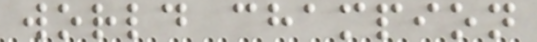world champion
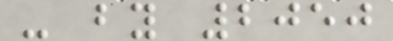- by 2050
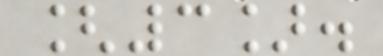[3].
